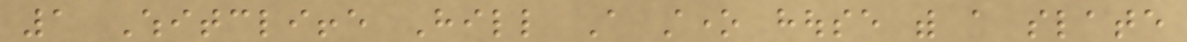1 Whitcliffe Hill A stone house with a slate
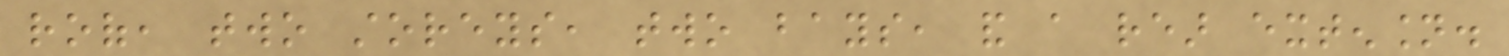roof, two storeys, two bays, and a rear extension.
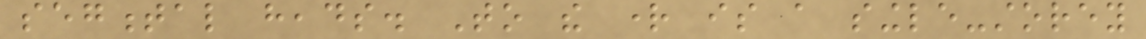segmental heads. To the right is a single-storey
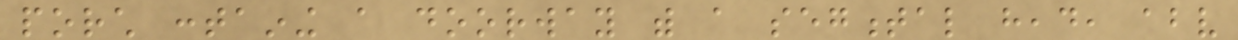porch containing a doorway with a segmental head, above
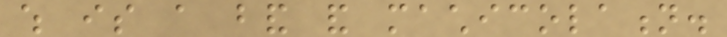which is a band and machicolation.
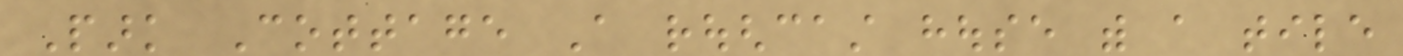Park Cottage A roughcast house with a tile
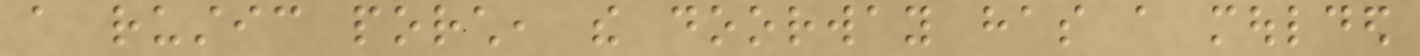a rustic porch, the doorway has a moulded
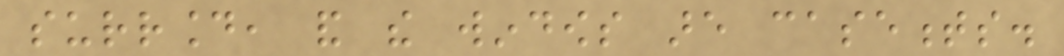surround, and the windows are casements.
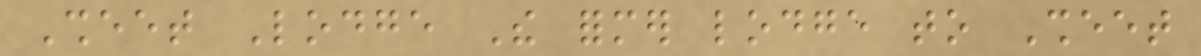Sheet Lodge The former lodge to Sheet
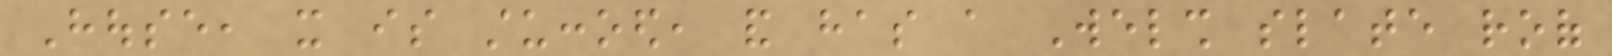House, it is stuccoed, and has a Welsh slate roof
